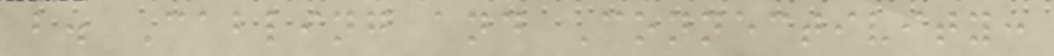b. Cabling and Connectivity:
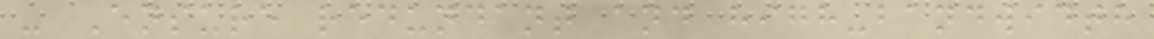- Ensure redundant and high-bandwidth
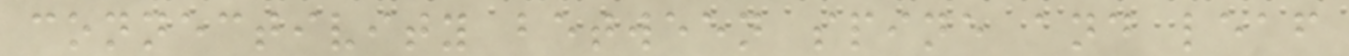connectivity between spine and leaf
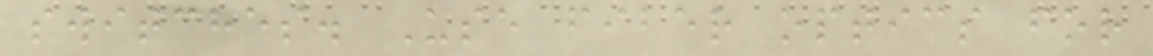switches. Use fiber optics for
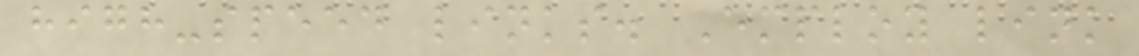high-speed links. Employ link
